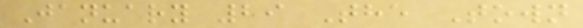January 29 The Town
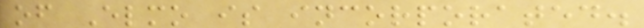of Elmo is incorporated.
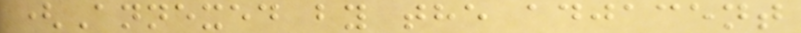(Annexed by the adjacent
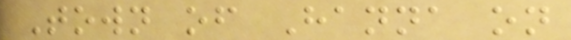Town of Hanna on
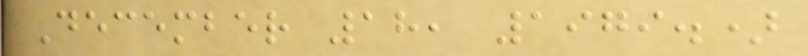December 18, 1979.)
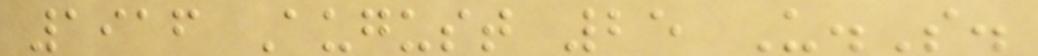1916 August 25 U.S.
